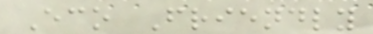Eco Friendly
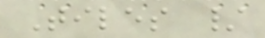Tiles /
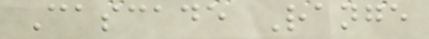Cascade Range
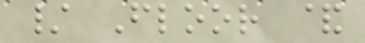/ Floor &
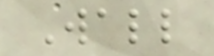Wall
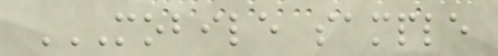MOBILE SAMPLE
